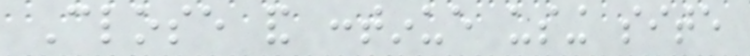Close and continue using site
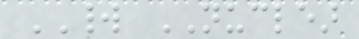WORLD NUCLEAR
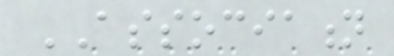ASSOCIATION
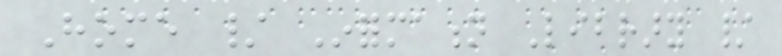Home / Information Library /
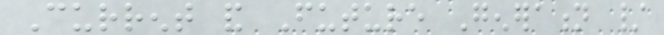Current and Future Generation /
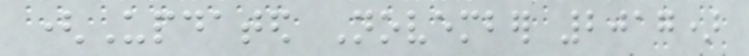(Updated November 2017)
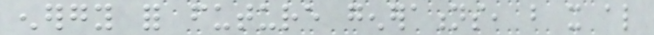energy for future generations, but it also
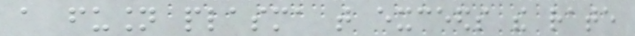a fusion plasma that exceeds the rate
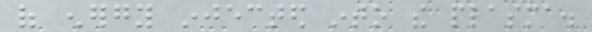of energy injected into the plasma.
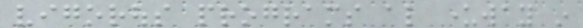vigorous programs also underway in
